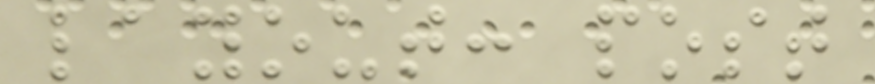layout: post
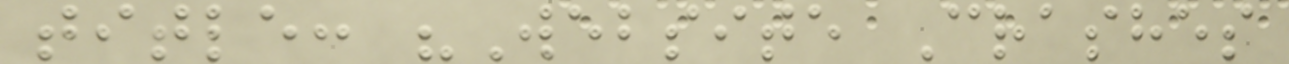title: "Website Crashes
